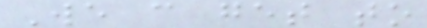We can get to
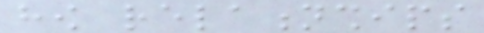how relationships
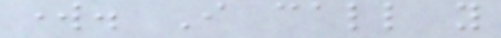work. I call you
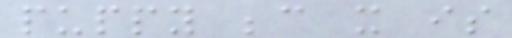puppy because it is
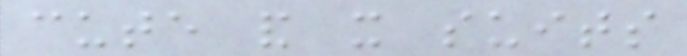cute and it suits
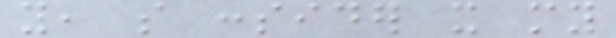you, so consider it my
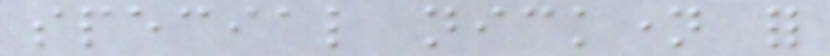special nickname for
